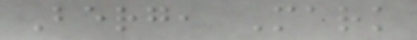Berg, Mark
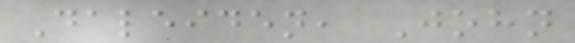Daleiden, John
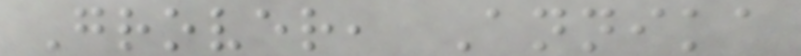Grover, Annika
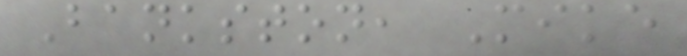Bankston, Mike
